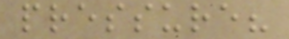pressure?
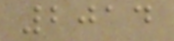2014
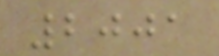2001
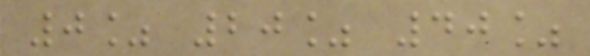0% 20% 40%
